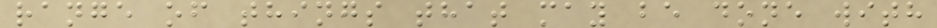range of things that may be done with
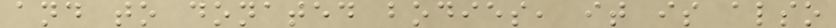and to donated bodies, it is also
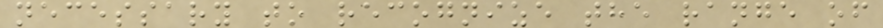necessary to recognize the range of
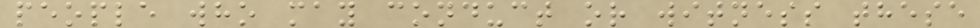people who may conduct or witness these
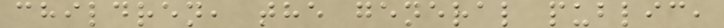children, the general public,
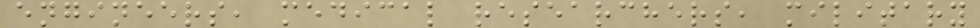engineers, medical researchers, military
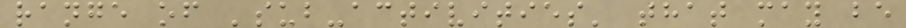range of 'sub-activities' that may be
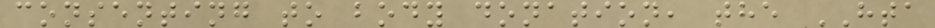consenting to body donation, the HTA
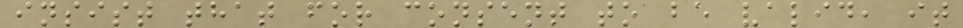insist that for consent to be valid, it
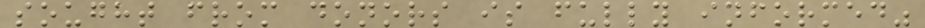sought from donors is fully informed"
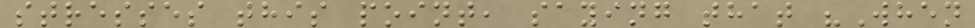stresses this point, saying that "When
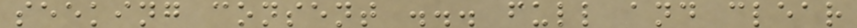seeking consent ... full and clear
